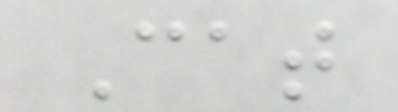Cat
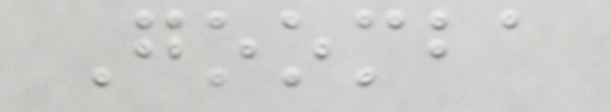Goomba
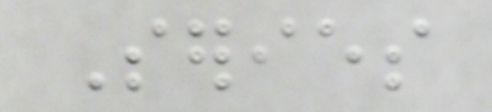Series
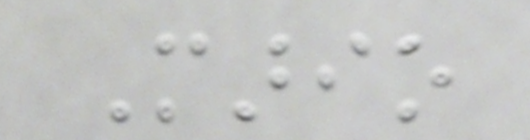Mario
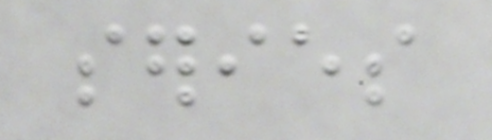series
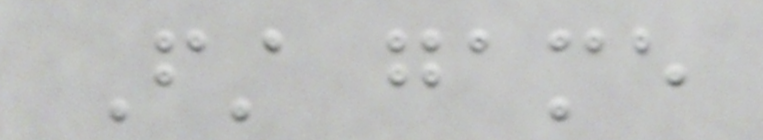First game
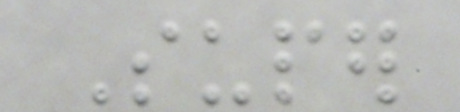Super
